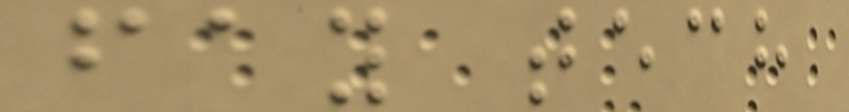fay tech
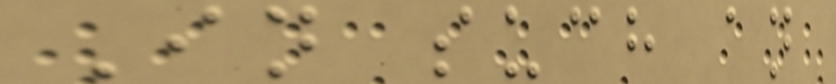In such an
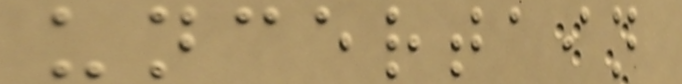uncertain
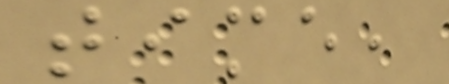time,
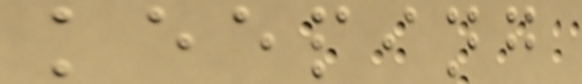keeping
